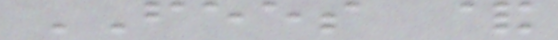FEES &
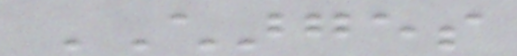CHARGES
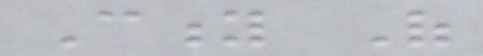City Of
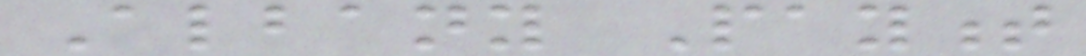Albany Payment
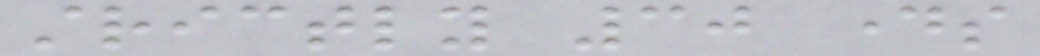strictly 30 days
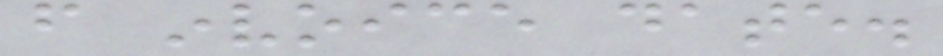from invoice date.
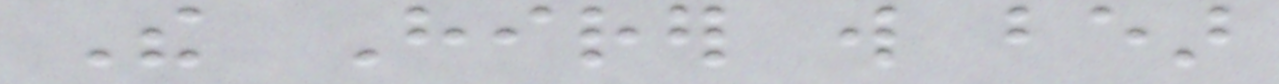The Hirer will bear
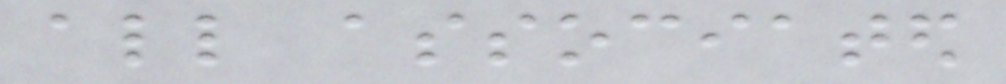all associated
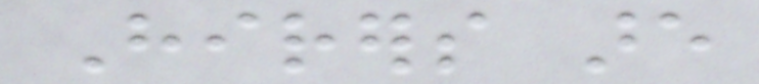Hirers are
